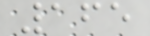165
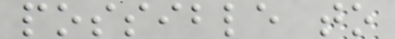possible to
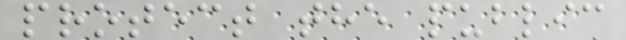protect the public
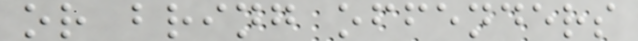or bring offenders
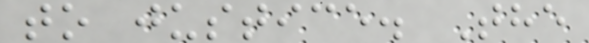to justice. The
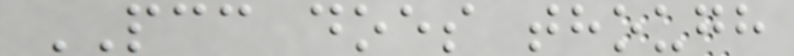PCC does though
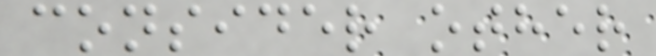consider other
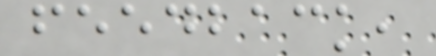feedback,
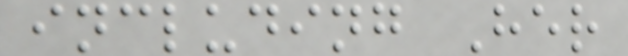including Her
